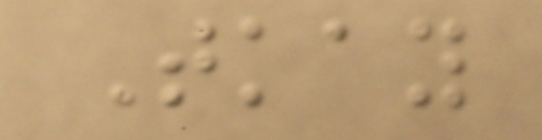Tkay
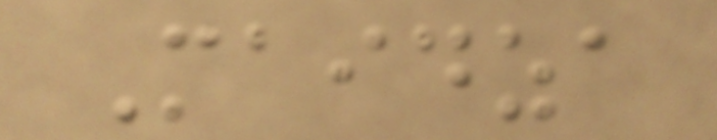Maidza
